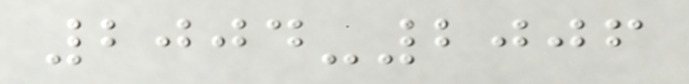2004-2006
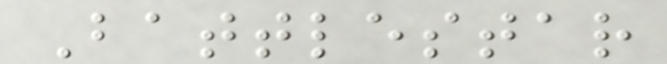Battlestar
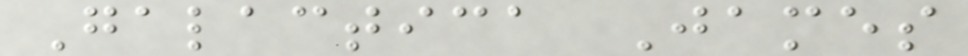Galactica James
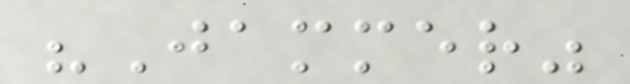"Jammer"
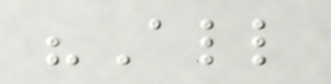"All
